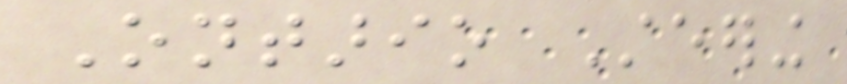Ontario Steering
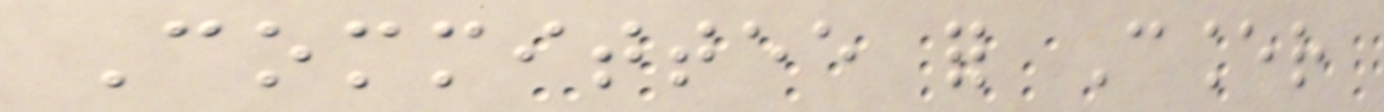Committee for Cancer
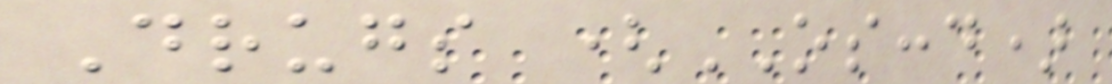Drugs (OSCCD)
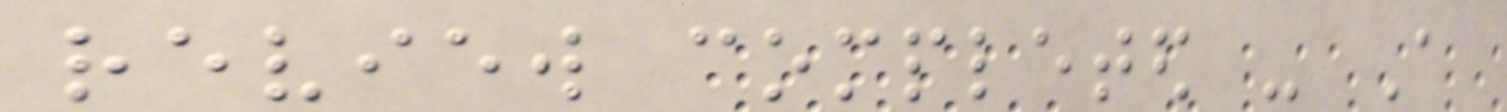review completed - A
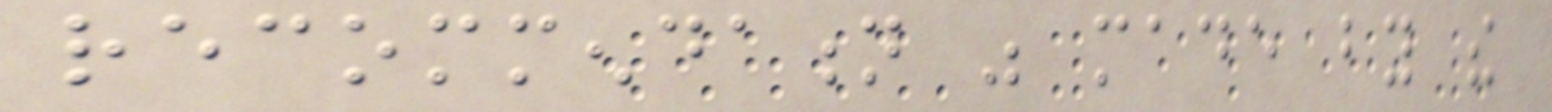recommendation was made by the
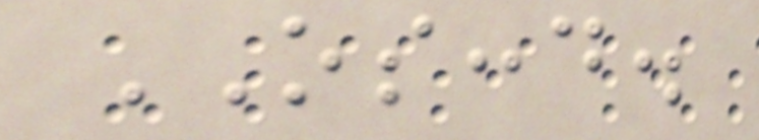OSCCD.
